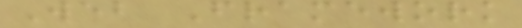Web Framework
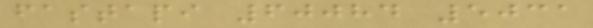fastapi 60084 5031
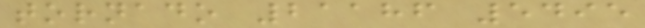tornado 21186 5495
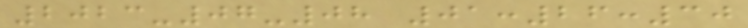2023-07-08 01:26:30
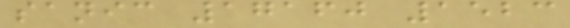sanic 17160 1523
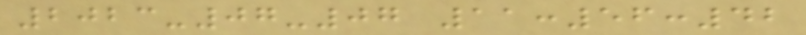2023-07-07 11:56:42
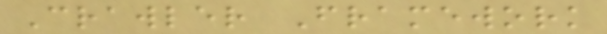Crawler Framework
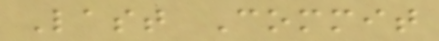Last Commit
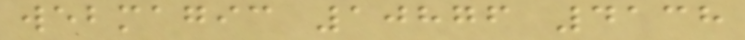webmagic 10876 4138
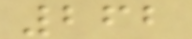262
